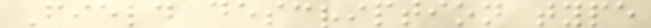Field description type
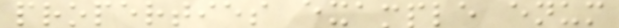properties example enum
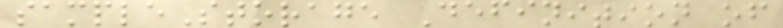sampleStorage Definition of
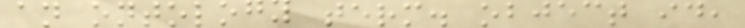an ontology term. object id,
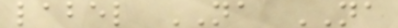label NA NA
